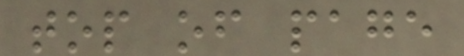top of page
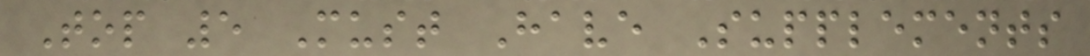Top 5 Must Have Supplements
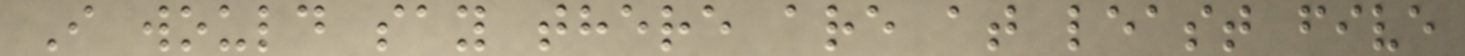I would say there are at least five
